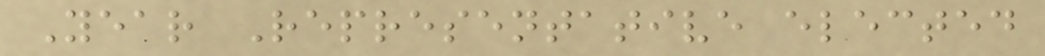Year Representative elected
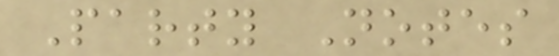Party Notes
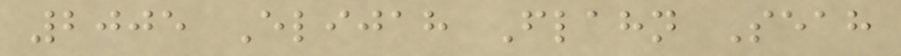2005 Elijah Flahn Seah
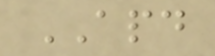APD
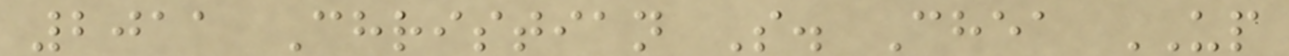2011 Christian S. Chea UP
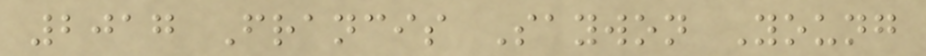2017 Francis Saywon Young
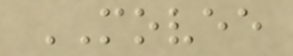MOVEE
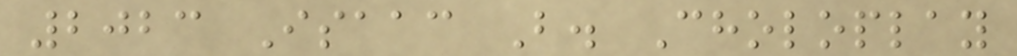2023 Isaac B. Choloplay
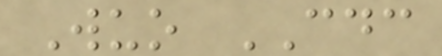Wuo CDC
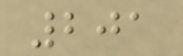201
